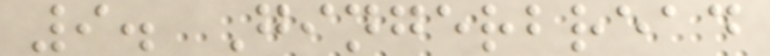9. Gingerbread
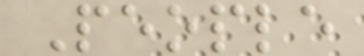People
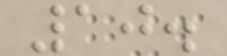10.
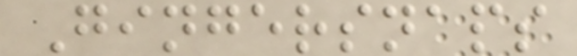Gingersnaps
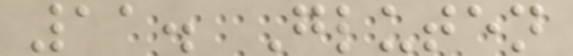11. Gluten
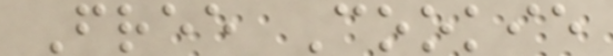Free Cookie
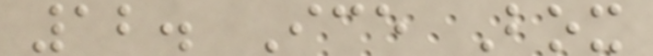12. Ice Box
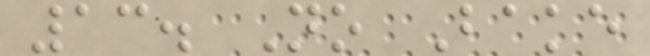13. No Bake
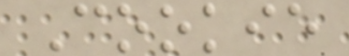Cookie
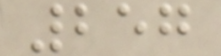257
